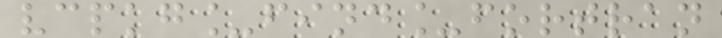vcpkg_find_fortran
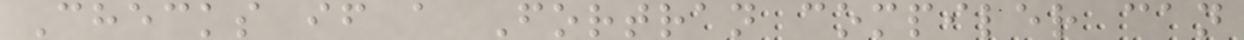Checks if a Fortran compiler can
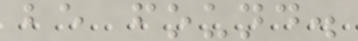be found.
